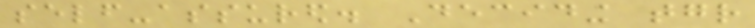self-assured. Deciding together
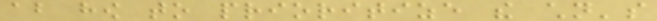about how to prioritize the children's
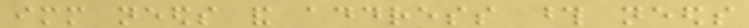immediate needs and address those needs
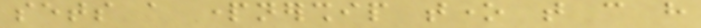sets a partnership tone that can have
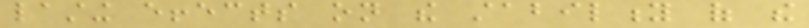lasting effects on the stability of the
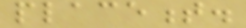placement.
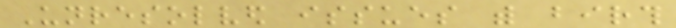Unresolved issues with birth
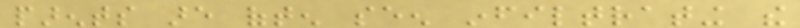parents are often seen infiltrating the
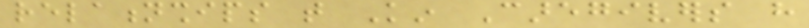relationships that Kin Caregivers have
